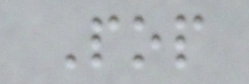Pop
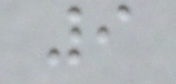9
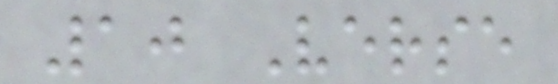10 Verse
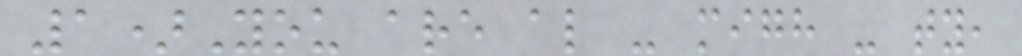1)You are al - migh - ty,
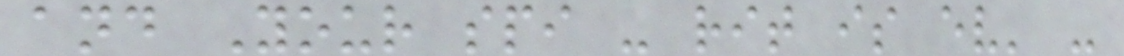and Your spi - rit is ev' -
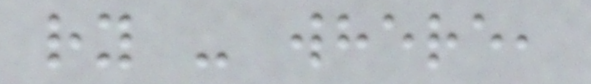ry - where,
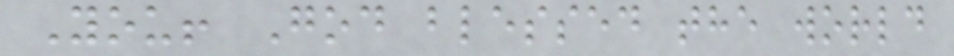You! God blessed the world
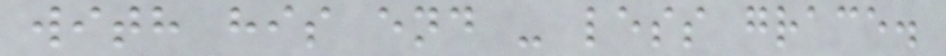with his end - less grace.
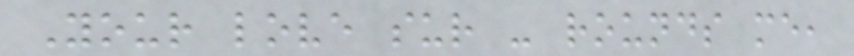Your love sur - rounds me,
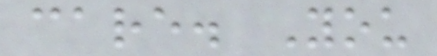care. You
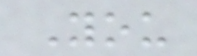You
